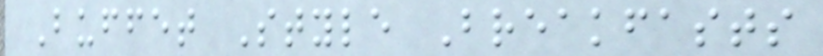Buffet Style Breakfasts
